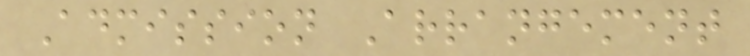Admission Arrangement
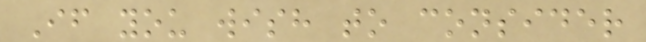If you wish to consider
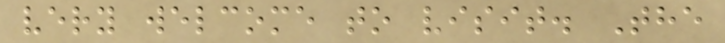very welcome to visit. The
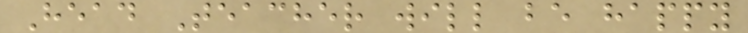Head Teacher will be happy
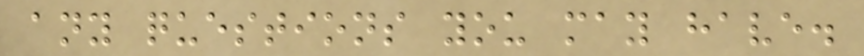any questions you may have.
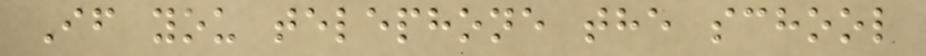If you telephone the school
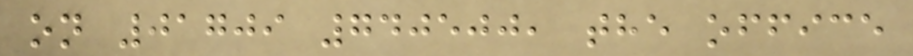on 01709 740500, the office
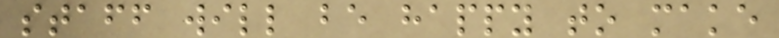staff will be happy to make
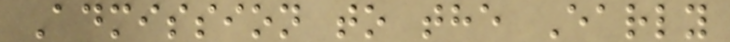Admission to the Early
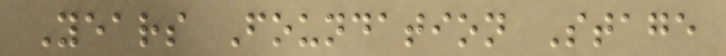Years Foundation Stage
